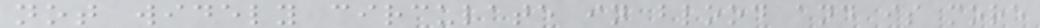not widely circulate in blood and is more
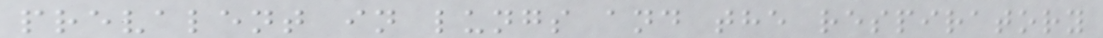prevalent in lungs and the respiratory
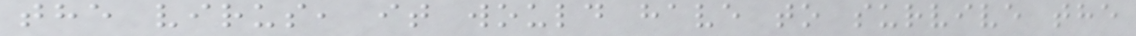the virus, it would have to survive the
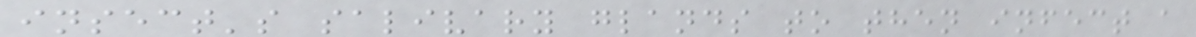insect's salivary glands to then infect a
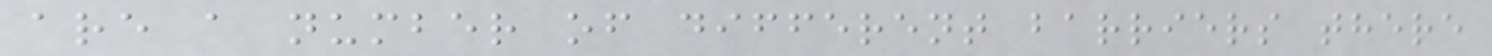are a number of different barriers there
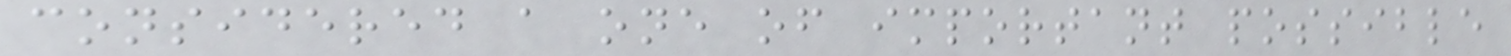considered a one of important possible
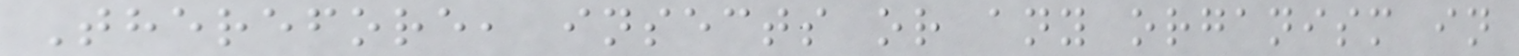Therefore, insects or any organism in
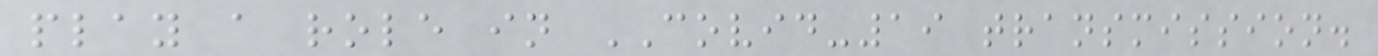play a role in COVID-19 transmission.
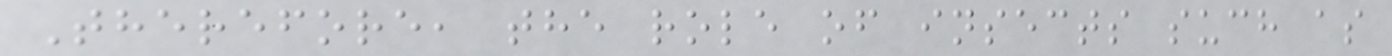Therefore, the role of insects such as
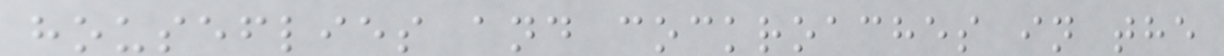houseflies and cockroaches in the
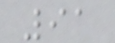91
